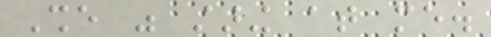She was staring at me.
